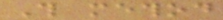This method
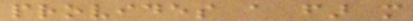provides a far more
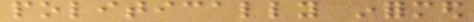politically informed
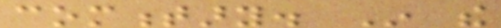commentary. In the
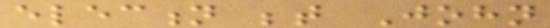election between John
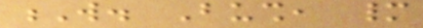W. Bush, many
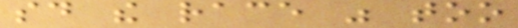said the race was too
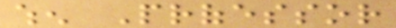when Professor
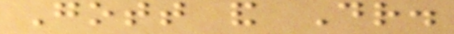Gott and Dr.
